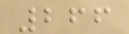266
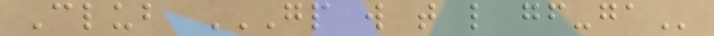Club GP W T L GF-GA
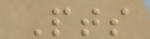Pts
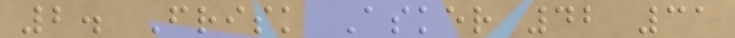2. Frisk Asker 42 31
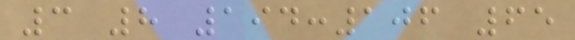3 8 194:106 65
